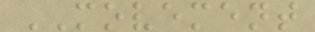MOVEMENT
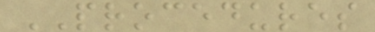PROCEDURES
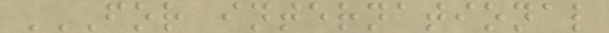FOR INTERNATIONAL
